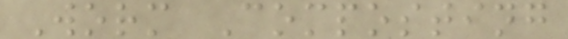Worm Composting
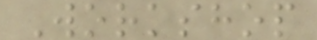Workshop
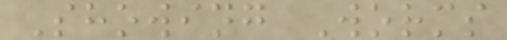Showing Worms
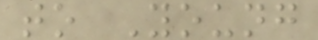to Young
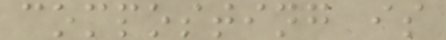composting is
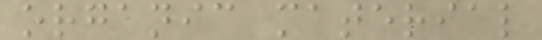organic material
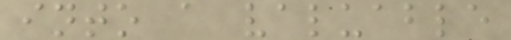into a valuable
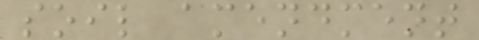soil amendment
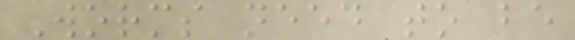Worms need to be
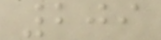209
